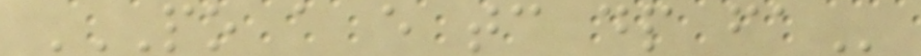PO A E TC DP FA
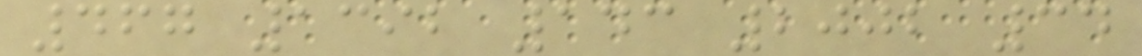467 1392 143 2002 34
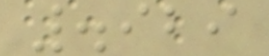.929
